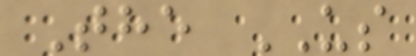The US
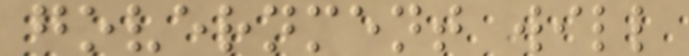government will
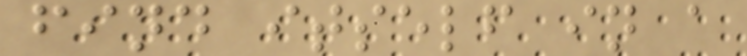find itself in a
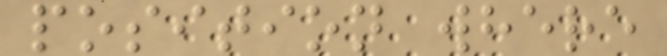position where
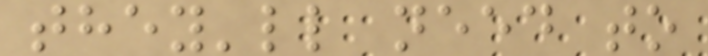they'll need to
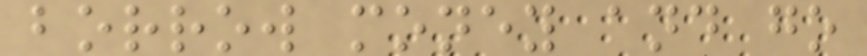borrow money and go
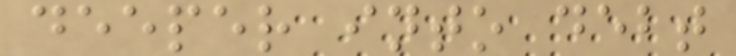deeper into debt
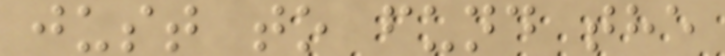just to fund the
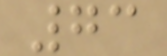73
